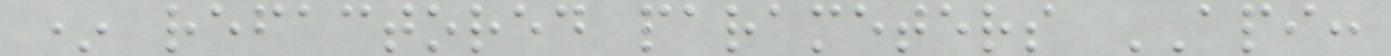* refactored parameters API:
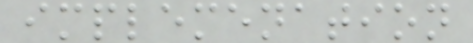implemenation
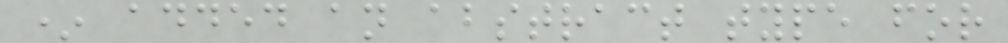* added an abstract type for
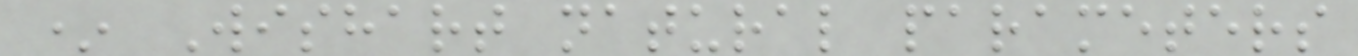* Wishart natural parameters
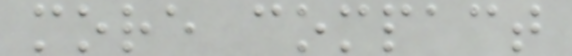more compact
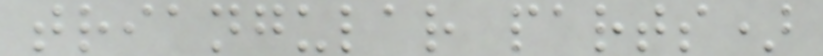triangular parts)
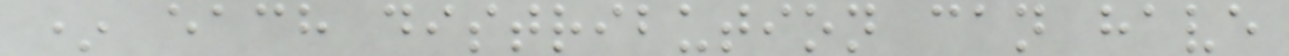* each distribution can have
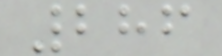286
